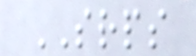SRPS
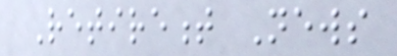Retirement News
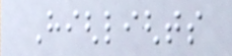Highlights
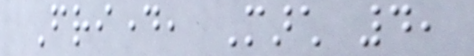Friday, March 4,
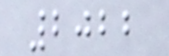2022
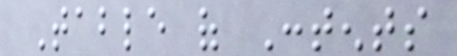Table of Contents
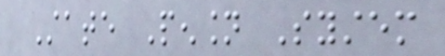State Pension System
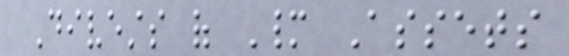Divests of Many Assets
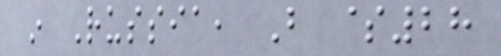in Russia, But $28
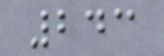243
